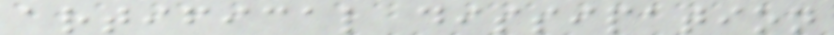artifical dissipation
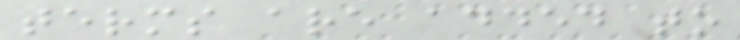terms are added to
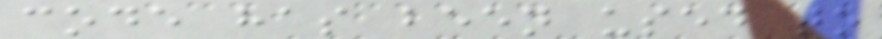code has been used to
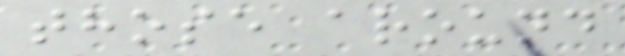those around
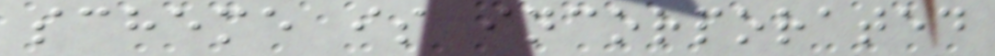scheme is incorporated
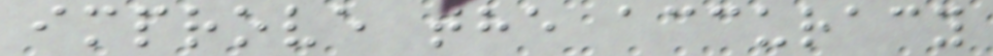improve the accuracy
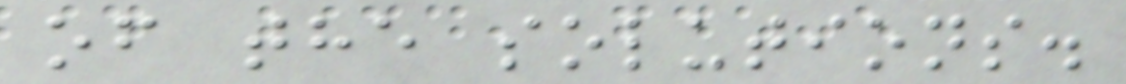of the solutions.
